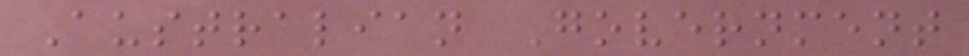Australian Government
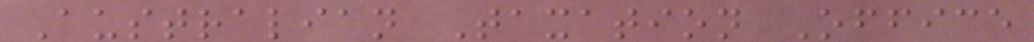Australian Taxation Office
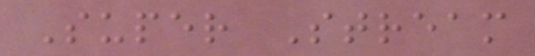Super Stream
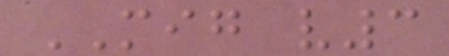MIG v3
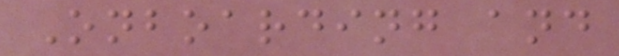Onboarding and
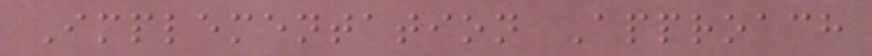Implementation Approach
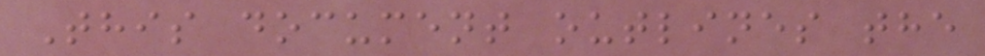This document outlines the
